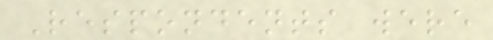Respondents were
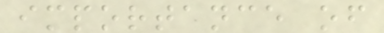importance of
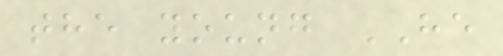the young HE
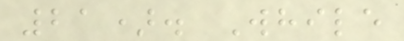21). While
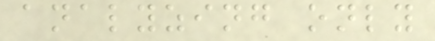analyzing only
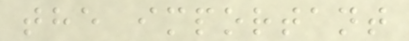the important
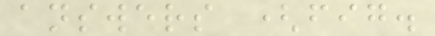answers (fig.
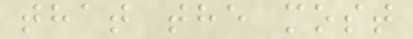that the most
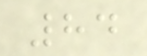84
